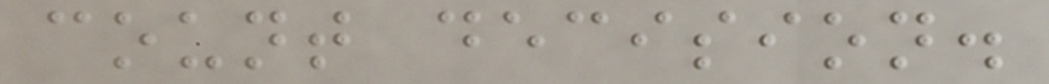count decision.
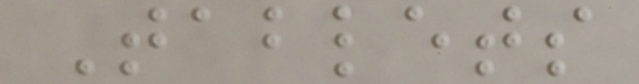Tablets
